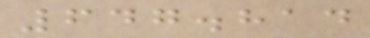647.814
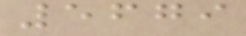5679
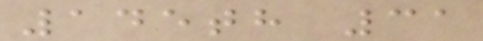145th 31
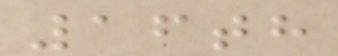16th
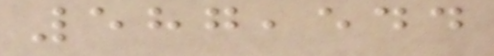587,544
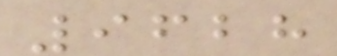9628
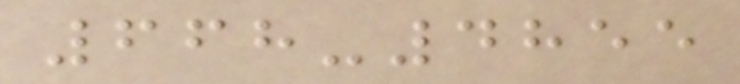668-4855
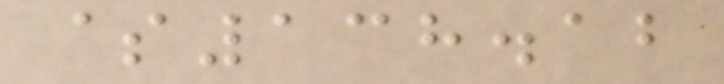$138.12
